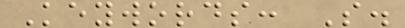Keywords: S.
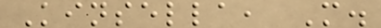Kinsella, M.
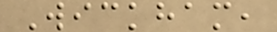Wickham,
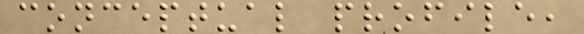conceptual profile,
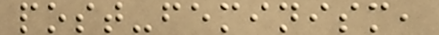post-feminism,
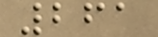261
